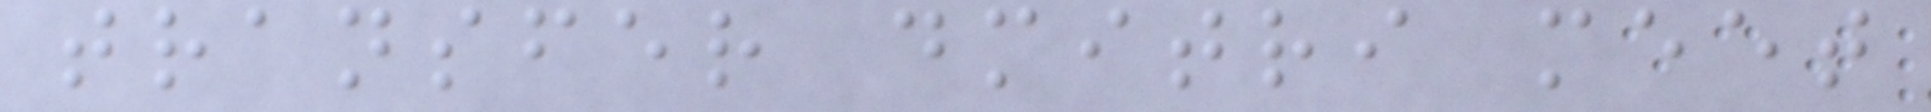transfer dmitri meet
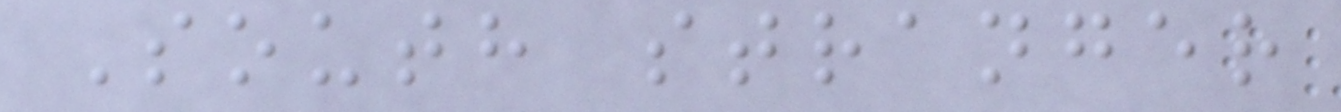South stranger
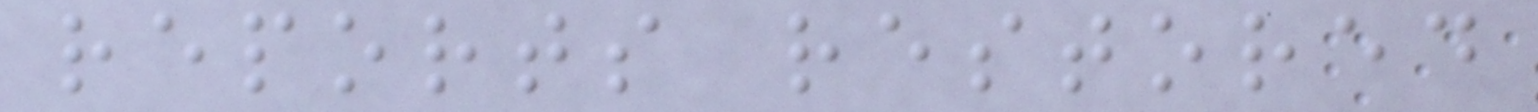reports restored
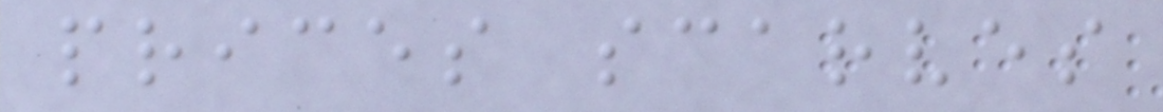prices scarves
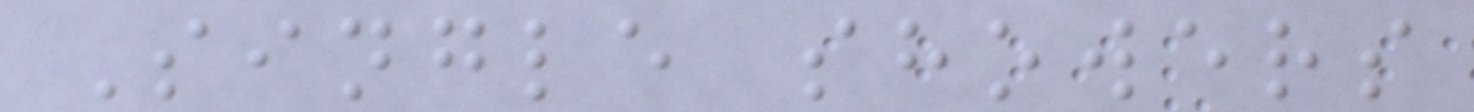Single showers
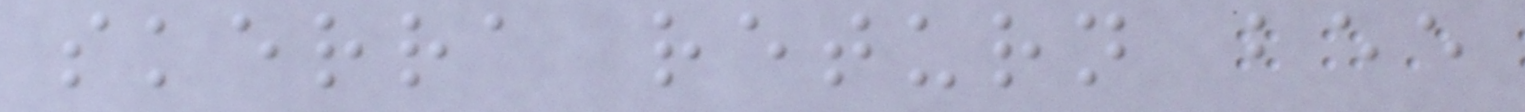skerra return bee
